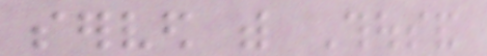served with Thousand
